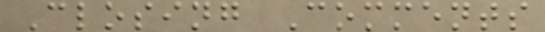Closing Comments
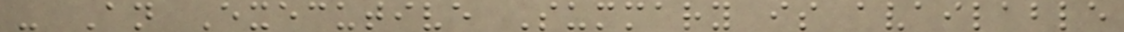- An Executive Summary is available
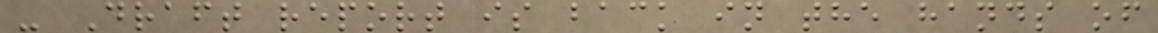- Draft report is back in the hands of
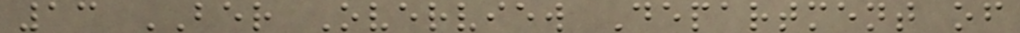13 BER Overview Department of
